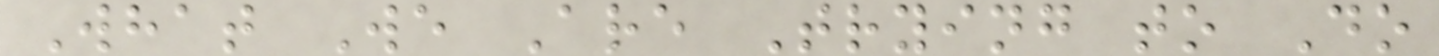What We Are Trying to Do
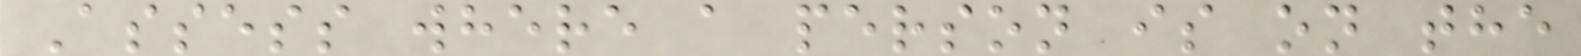Assess where a person is on the
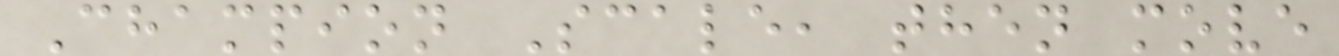Champion Scale, then move
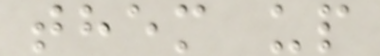them up
